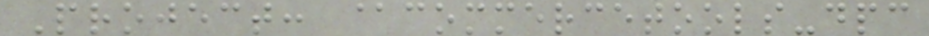Project: @commercetools-dpc
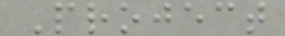Project
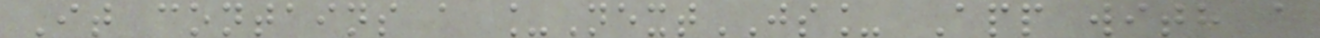It contains a _NextJS_ App with a
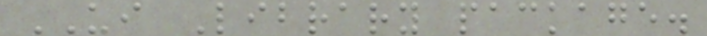UI Library package.
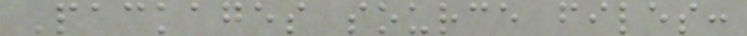Packages source files:
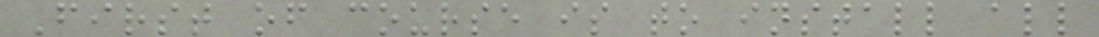First of course is to install all
